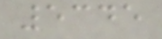5345
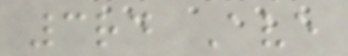3rd Ave
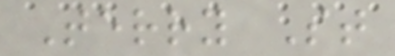Terry St
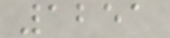1251
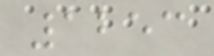1253
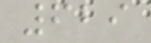629
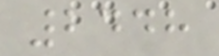2448
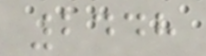2448
